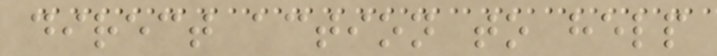direct action to help
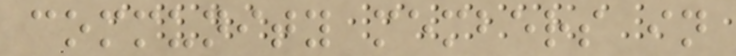community members in
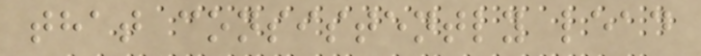that consistently lead
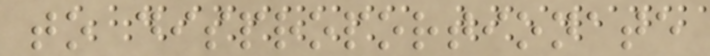to disproportionate
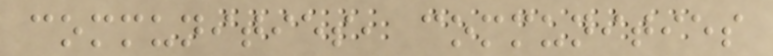communities, communities
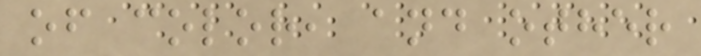of color, and other
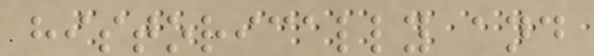historically and
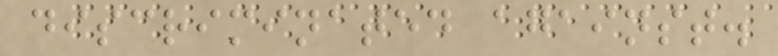discriminated against.
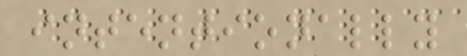intentionally
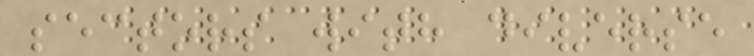sectors with diverse
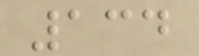134
